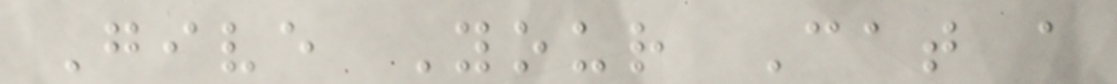Give Your Cat a
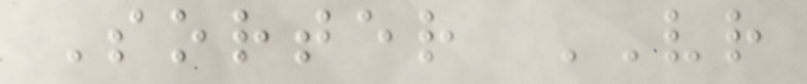Sorter VR
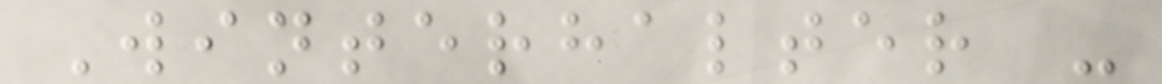Winterhalter -
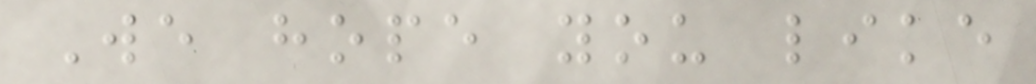We hope you like
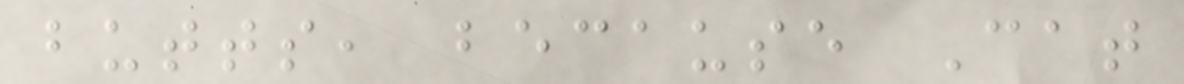butts, because Cat
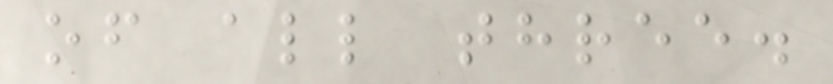of all three.
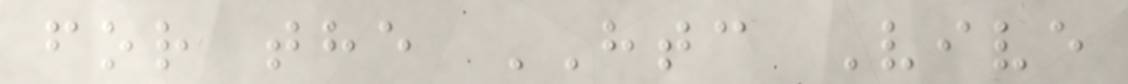for the HTC Vive
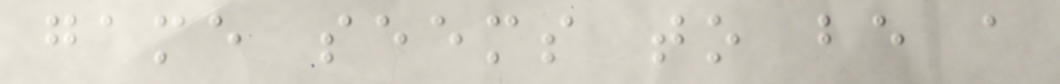game seems to be a
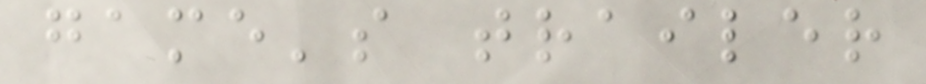game's trailer
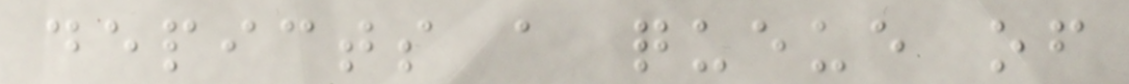depicts a queue of
